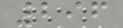296
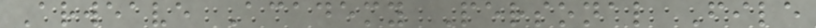Arweave Academy Personal File
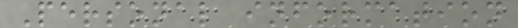Personal information
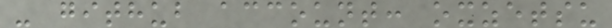- github account: oxzetsu
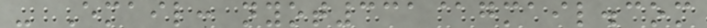- Email: nyot331@gmail.com
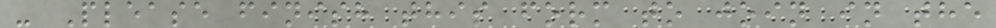- Please finish this form to join in the
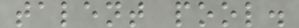talent pool.
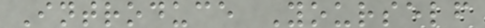Introduce Yourself
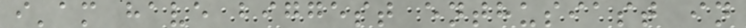i'am have biggest enthusiast in
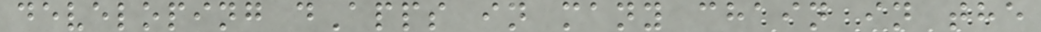developing dApps in many chain in the
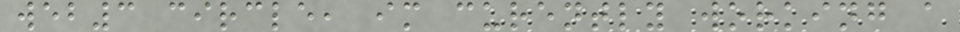web3 circle, im curently working a
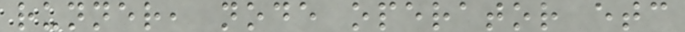runner, node operator etc
